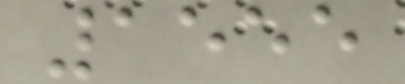1555
